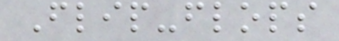Flip-flops
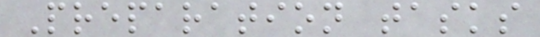Preparation tasks
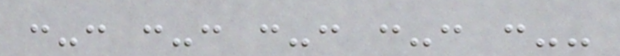:-: :-: :-: :-: :--
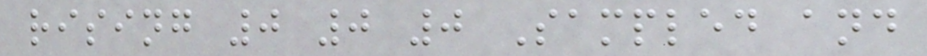rising 0 0 0 Sampled and
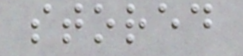stored
